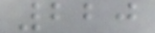220
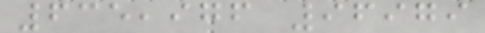635,976 96979
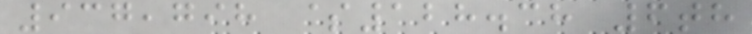937,798 $128.38 6th
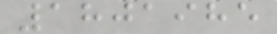1801985
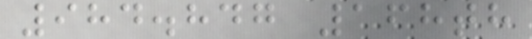984.847 168th
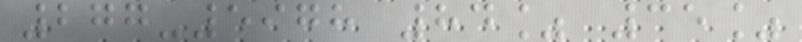277-5978 84% 35%
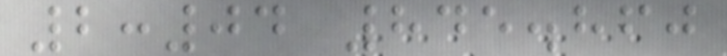2:04 845.860
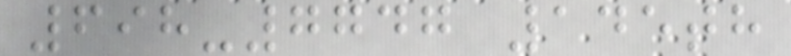698-7747 145th
